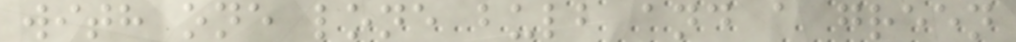with one lone bulb and a green
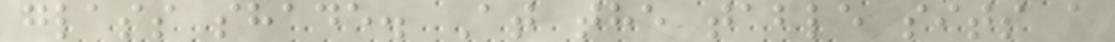glass shade. At the table sits a
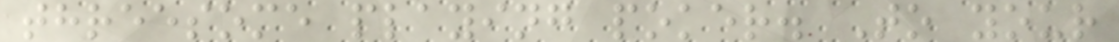threesome playing poker. To your
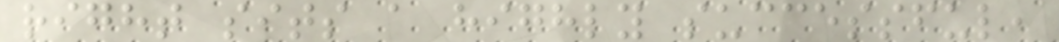right sits a highly successful,
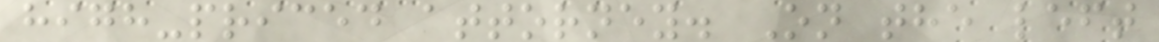high-priced attorney. On the left
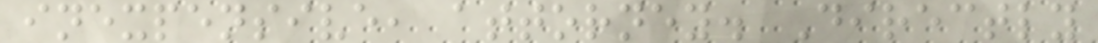inexpensive, attorney. Directly
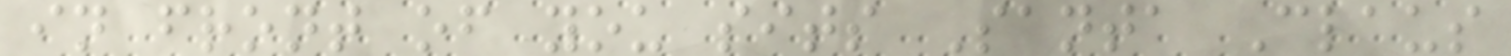in front of you sits Santa Claus
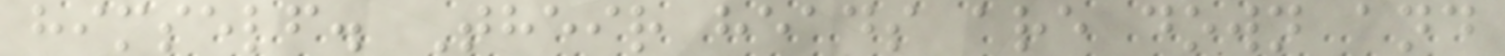himself. Their heads are down and
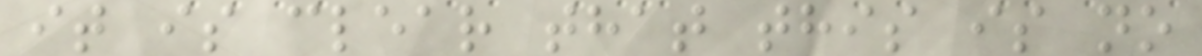it is clear that this is no
